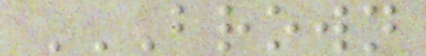BROWN
